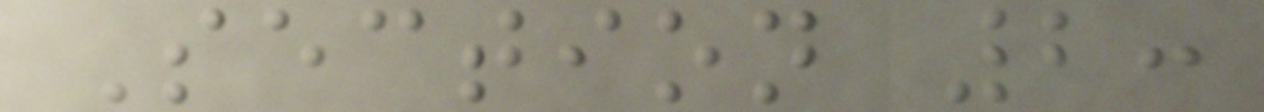Section 2:
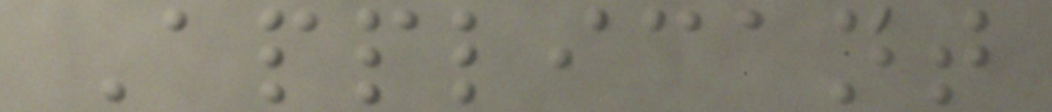Applicant
